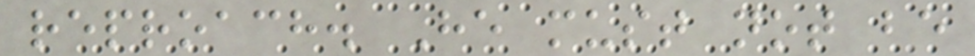reproach. He must not be
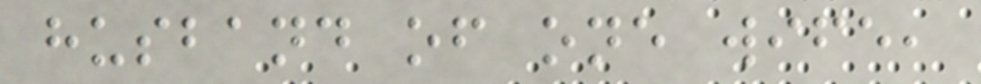husband of one wife,
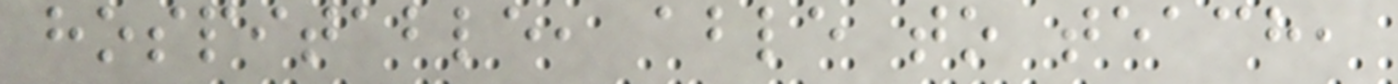hospitable, able to teach,
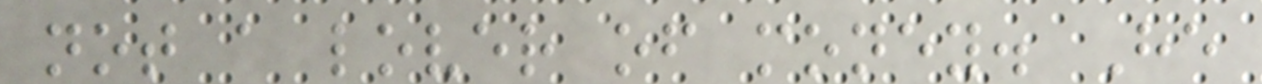not a lover of money. He
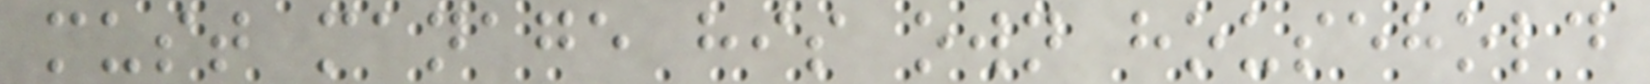must manage his own household
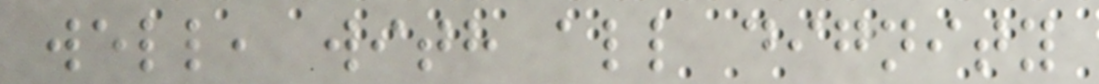well, with all dignity
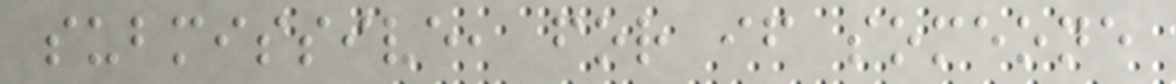submissive, for if someone
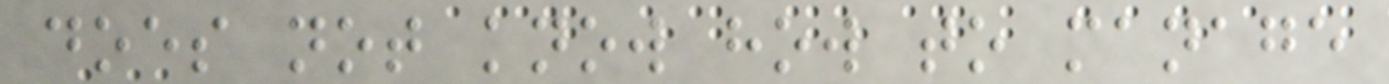does not know how to manage
